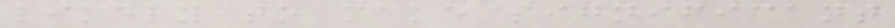likely to make significant
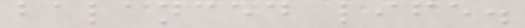balanced life.
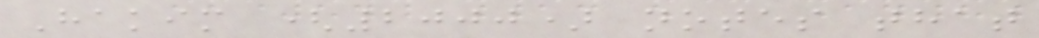Hakim (2000) notes that
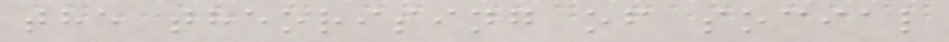the theorising of social
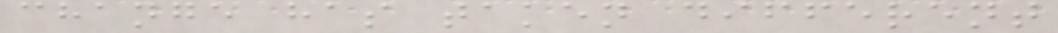change has taken different
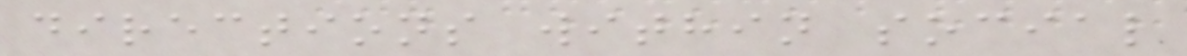directions within social
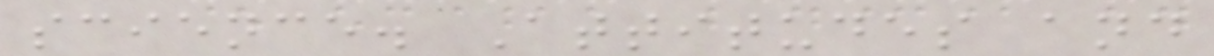science. Attitudes and
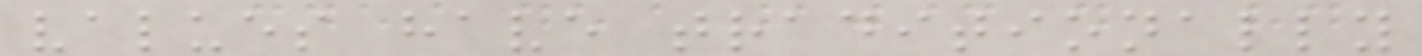values have traditionally
